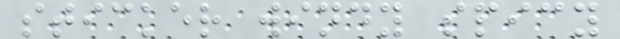sticker windy spicy
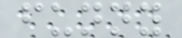funny
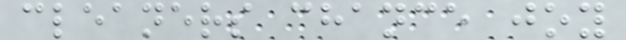cleaners chance joy
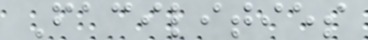Facilities
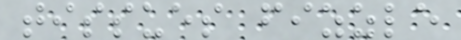tissues fizzle
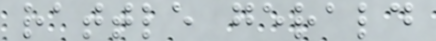rattle gerald
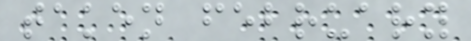taken february
